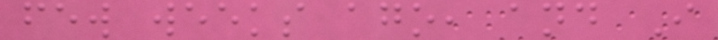few weeks ago, and I
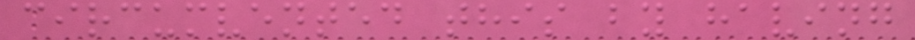circumvented this by having
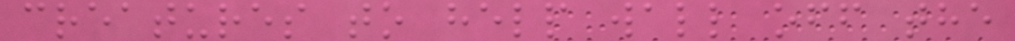creatures to help wall off the
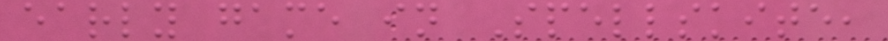early game in Spellskite,
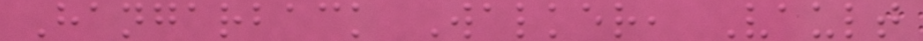Hangarback Walker, Vault
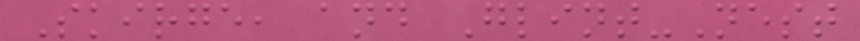Skirge, and Glint-Nest
